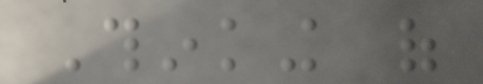Thinking of
